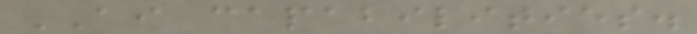AI capabilities.
